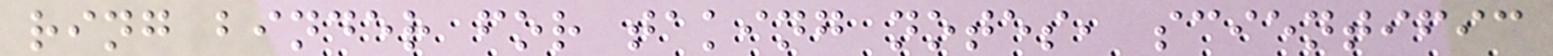ring binder for taking notes, scientific
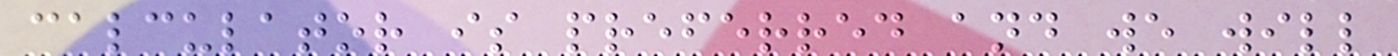calculator is preferred and we will
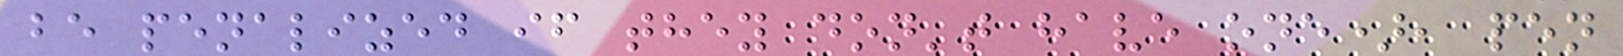be penalized if they don't have one), pen
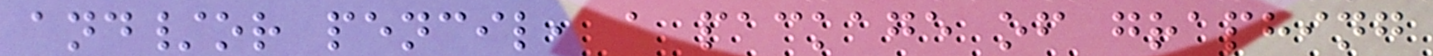and/or pencil, a package of graphing
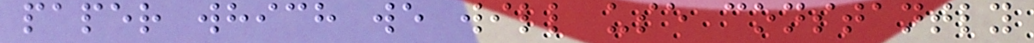paper which we will use constantly
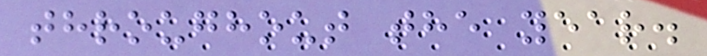throughout the year.
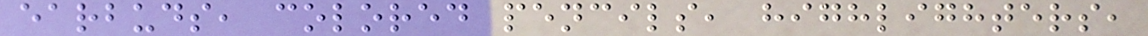earbuds, colored pencils, highlighters,
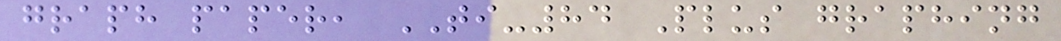graph paper, TI-84 Plus graphing
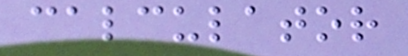calculator
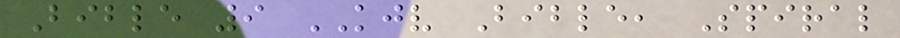Bible 9 KJV Bible, Spiral
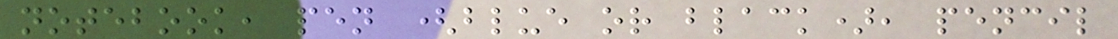notebook, pen (blue or black), pencil
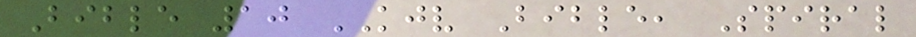Bible 10 KJV Bible, Spiral
